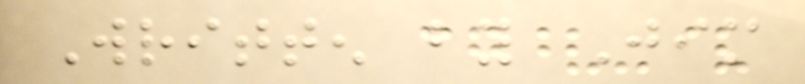Written by Jim
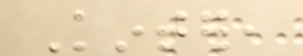Kinter,
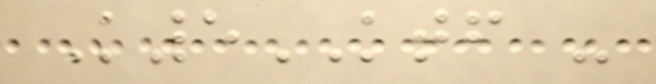K5KTF -
